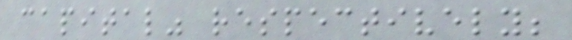capital" respectively;
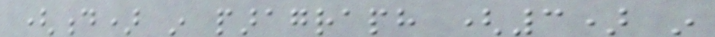(d) in paragraph (3) in
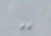-
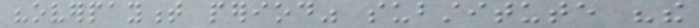"overpayment period" substitute "the
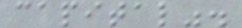capital".
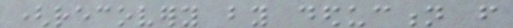(recovery by deduction from
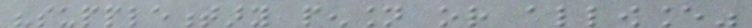"supplementary pension or allowance"
